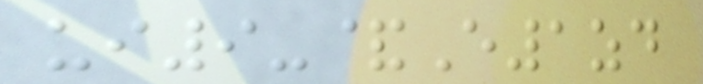ui9-&E1zd
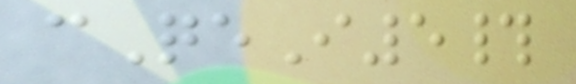cQeI5#
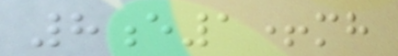8e1+mh
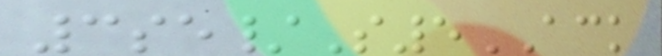3se/S5ACK
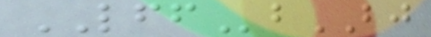LFFbBJ
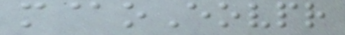m@oEovpr
